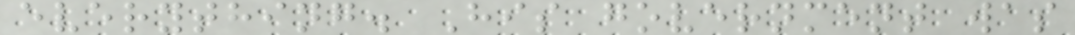everything. His government was
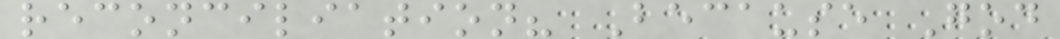reconciliation? Because God
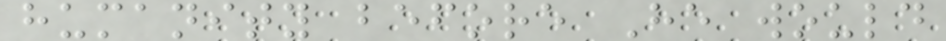humanity before He would
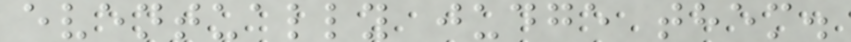eventually judge them.
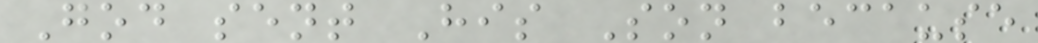God sent His Son because
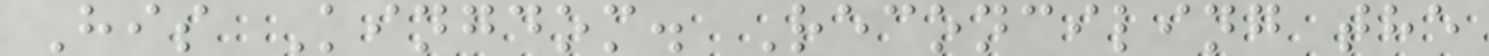His Kingdom. Reconciling the
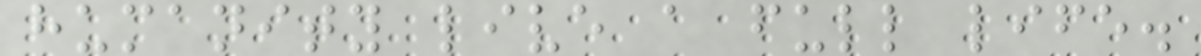humanity live a full life.
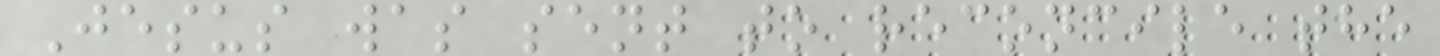Jesus was sent to reconcile the
